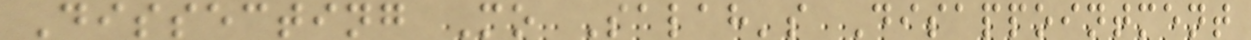Dissecting Mo Salah's Disappointment
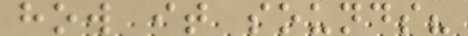how it sounds?
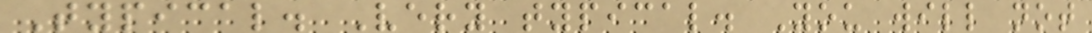Typical. Very typical. You will not
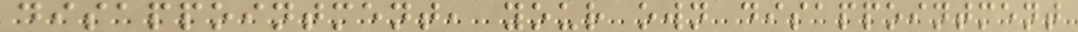disappointment, your own disappointment
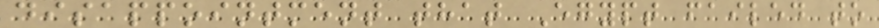disappointment that Egypt failed to
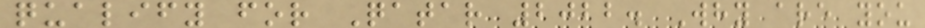qualify for Qatar 2022. Why are you
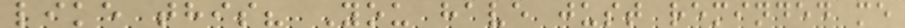like this? You have just reminded me
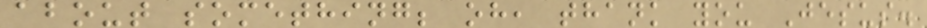about something; oh, thank you Jesus.
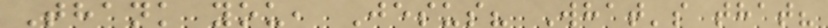Thank you, Jesus? What's that?
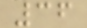36
